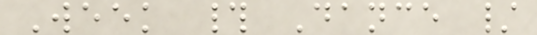Week # Dance /
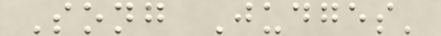Song Judges'
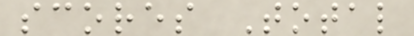scores Total
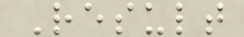Result
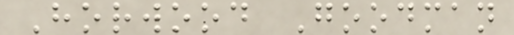Horwood Goodman
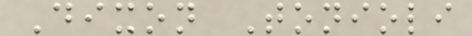Dixon Tonioli
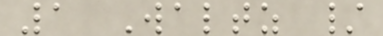1 Waltz /
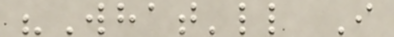"What'll I
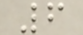6
